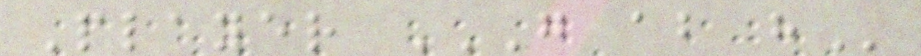Player G AB H
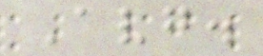Avg.
